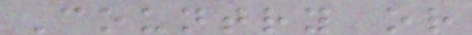Country or
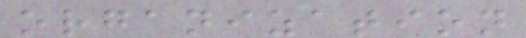organization
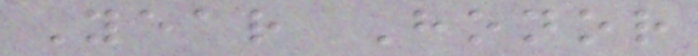Year Honor
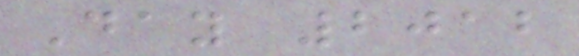Day 2012
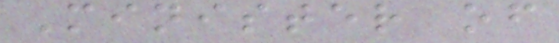Minister of
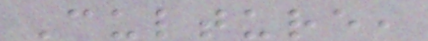Culture,
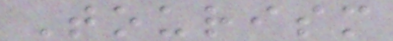Tourism
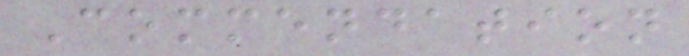Commendation
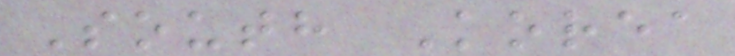South Korea
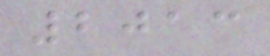2013
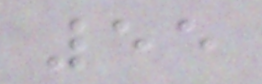55
